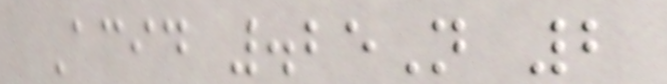Acid .25N 2
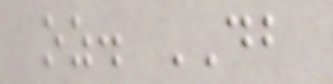oz. DB
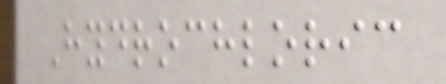Hydrochloric
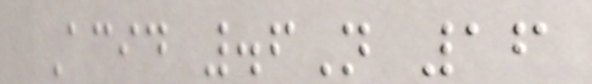Acid .6N 16
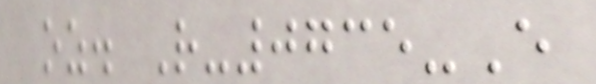oz. R-0735-E
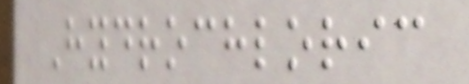Hydrochloric
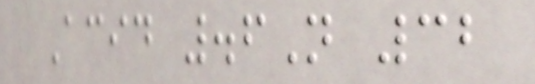Acid .6N 32
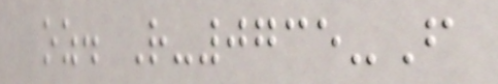oz. R-0735-F
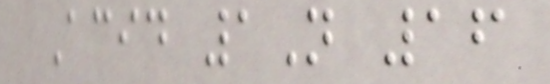Acid 1N 16
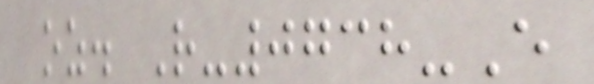oz. R-0738-E
